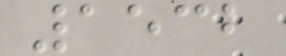1532
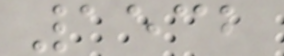1532
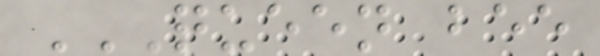QUEEN BEE
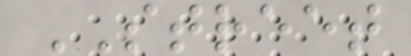STREET
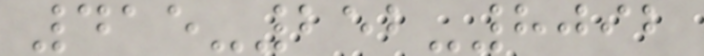415-252-8092
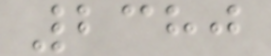2380
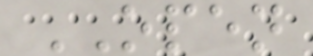OPEN
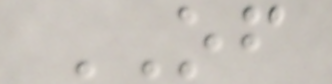OF
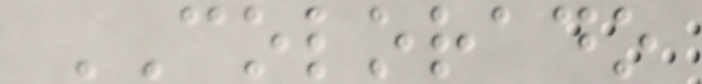COLORADO
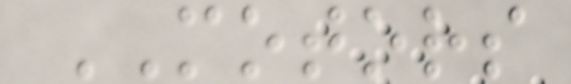MOTORS
